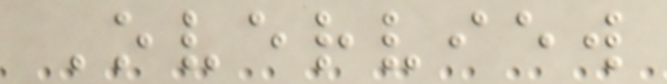Overview
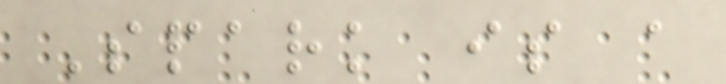Spark is a
